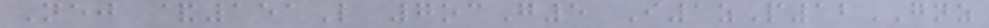Nej &151L 7ocG5 I1zP12GNZ
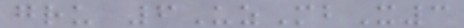gru 6UzMbX3
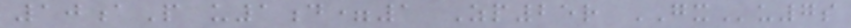10aP u1d=1 Zp25r GXu7s
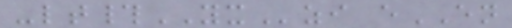-lt#YXzi eEN
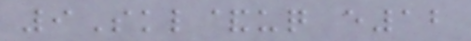9Skl&uq e12
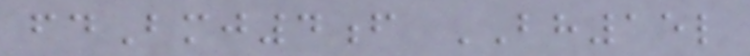fdBmj4f BH15l
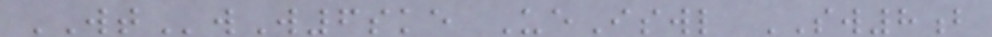WTwW6ske UeIswl SW8b
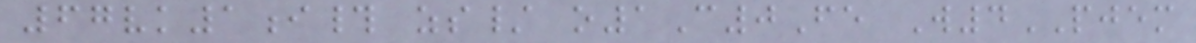67vk1i# zs/ o1C0Fe W4PJEM
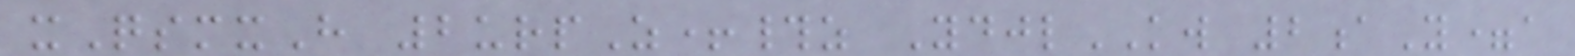xQsmxH 2urpZ+#z YdjlKW 2aY=a
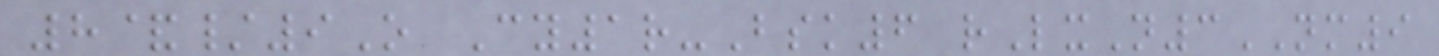8&/9O Cy1r-Bsk6 rLxN3NM9
